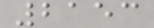2153
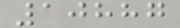10887
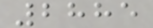2885
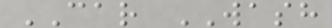CAR WASH
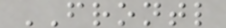FRONTL
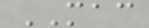MAC
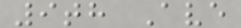9th Ave
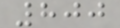800
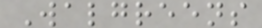Walgreens
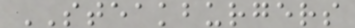STEAKBURGERS
